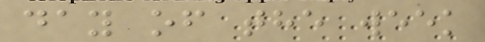day of the week
